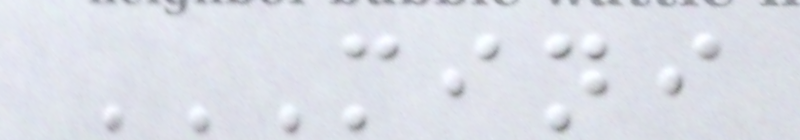MINI
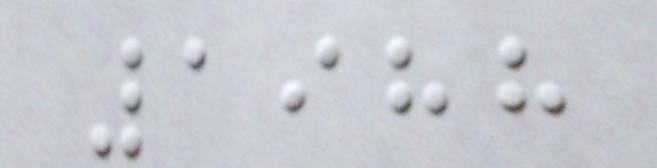1988
